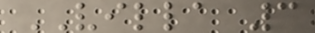VILLA 3
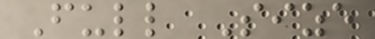Full Size
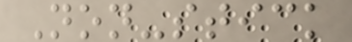Non-stick
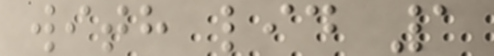with lid 1
